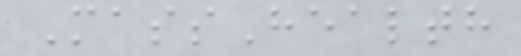MassHealth
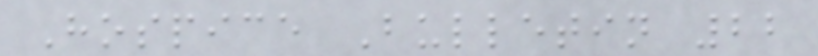Hospice Bulletin 22
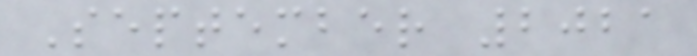September 2021
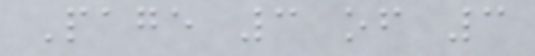Page 3 of 3
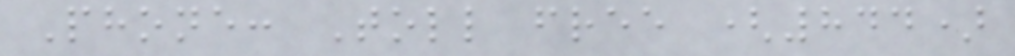Phone: Toll free (844)
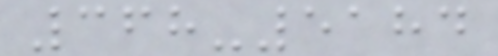368-5184
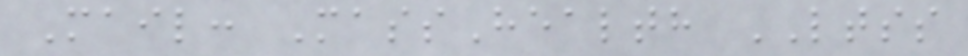Mail: MassHealth LTSS
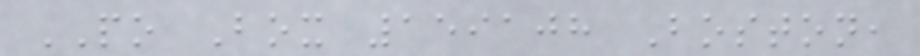PO Box 159108 Boston,
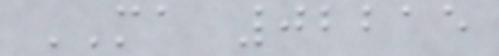MA 02215
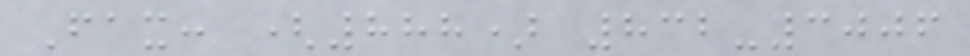Fax: (888) 832-3006
